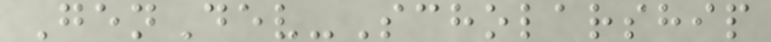GenDev-Scholarship
